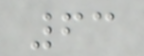63
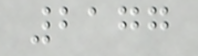2177
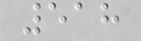518
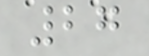27
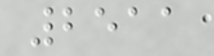2511
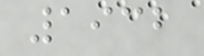1932
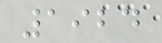1924
